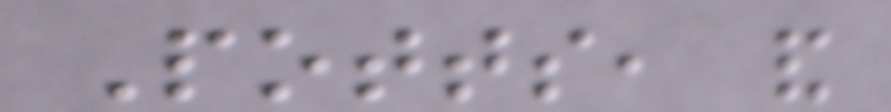Potts, and
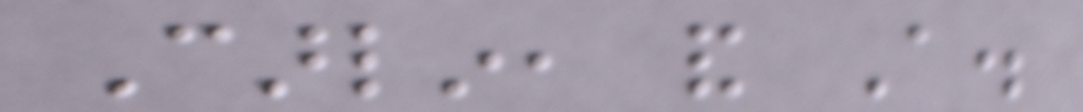Carlin, and A.
